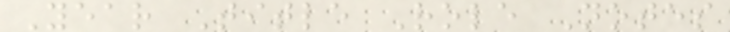Year Title Role Notes
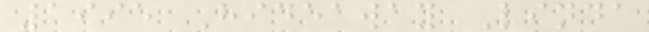1995 Hideaway Linda
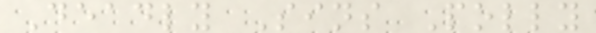Deadly Sins Polly
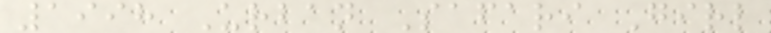1998 Urban Safari Girl
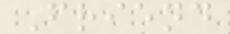Friend
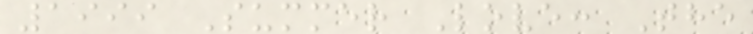1999 Summer Love: The
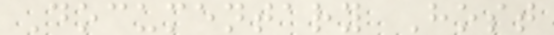Documentary Host
